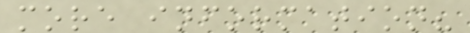more information?
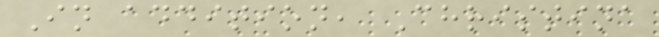In addition, Christina
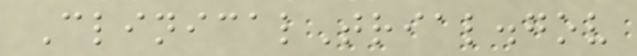ClinicalTrial.gov
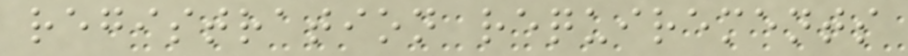registration requirements
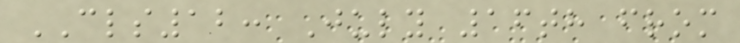CLS12: July 16th from
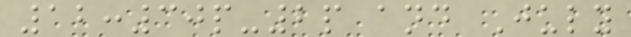12:30p-2p and July
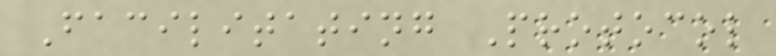Facilitating Protocol
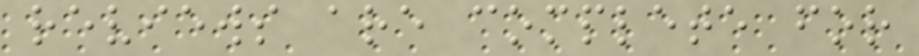reviews are complete for
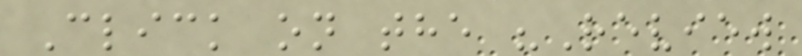Click on the "Review
